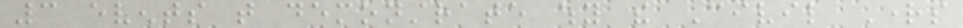3 events that demonstrate why the Civil Rights
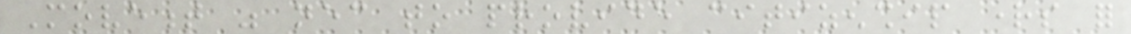Movement was necessary to provide citizenship rights for
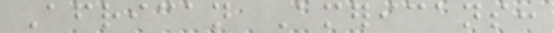African Americans:
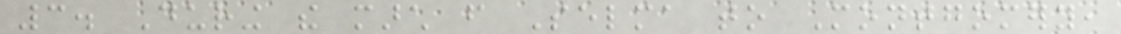3. During the march from Selma to Montgomery,
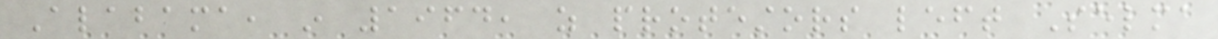Alabama, in 1964, as protestors left Selma
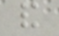and
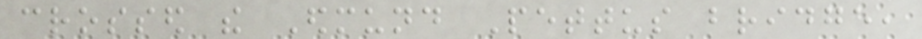crossed the Edmund Pettus bridge,
